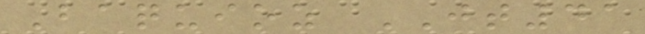Baquioz JT41
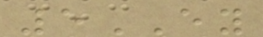5EY
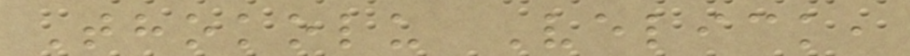Thokolu Velick,
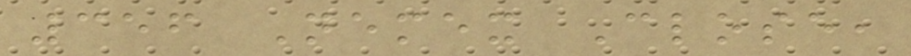356 Nemex Close,
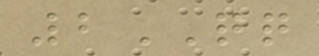2QQ
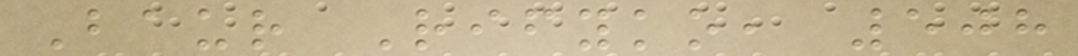Baur Rifyko, 508
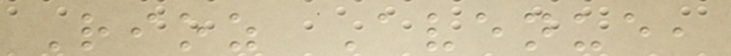Rioz Avenue,
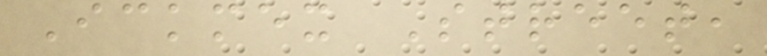Ickmex Street,
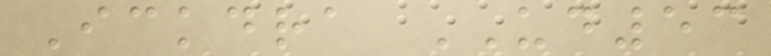Ickdra UD53
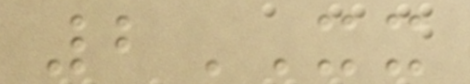2XX
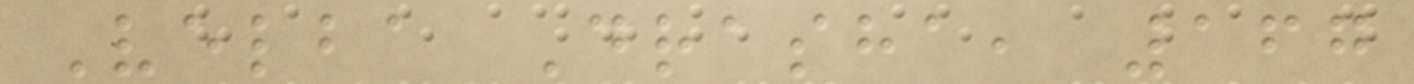Velba Drasha, 167
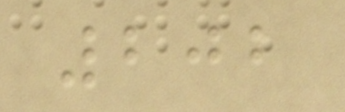202
